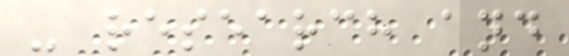- research and
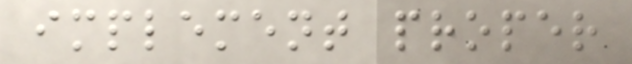implement proper
